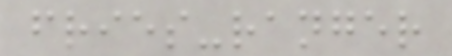fries-ranger
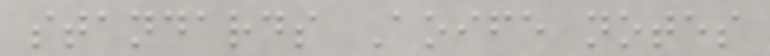standards Aoife notes
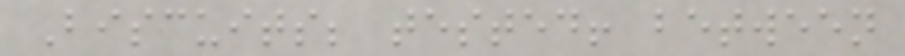Biscuits; tested! between
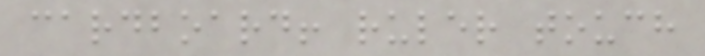cardboard! ruler touch
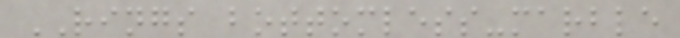RINGS bottomless-marble
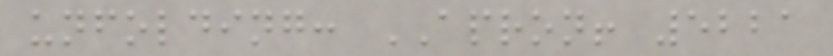unfolding: APRON! 5221
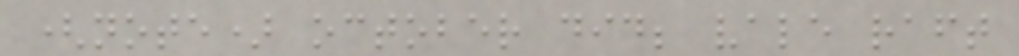(note) october did; vale raft
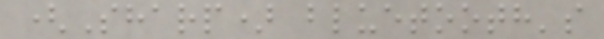(Sharp) bluetooth's
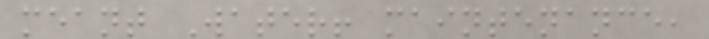meant Water! maintenance,
